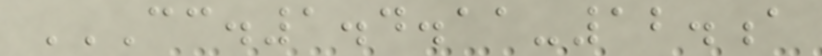CC.1.4.11-12.A
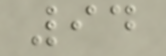94
